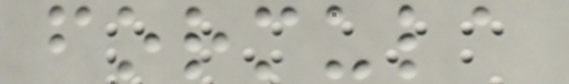formula
